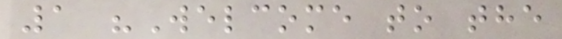1 "Welcome to the
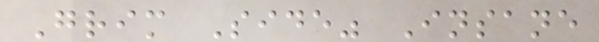Grim Side" Insane
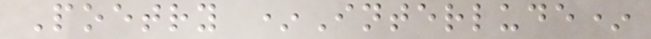Poetry *Interlude*
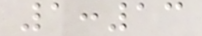1:13
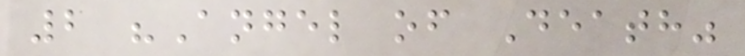2 "Angel of Death"
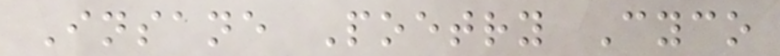Insane Poetry Cyco
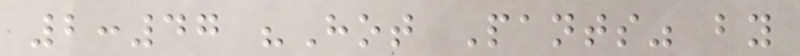2:47 "Hot Pants" by
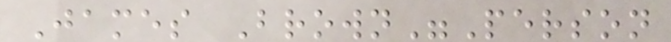James Brown"Person
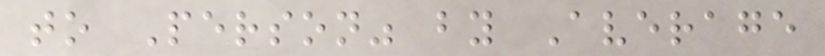to Person" by Average
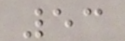53
